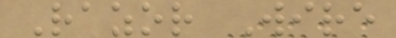Razor Wire
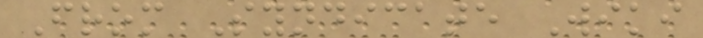From Syndicate Wiki
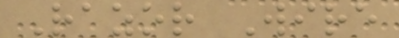Razor Wire
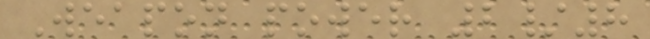Weapon power 2/8
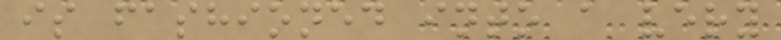is fashioned into a very
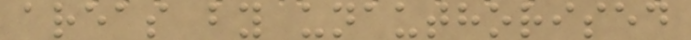areas by unauthorised
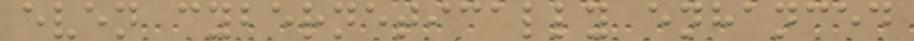even cybernetically enhanced
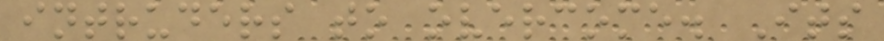intruders to overcome. Its
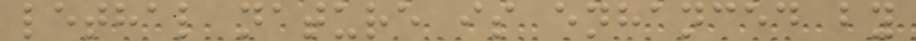lethal nature is enhanced by
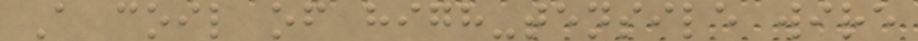A coil of high-tensile wire
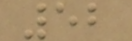52
